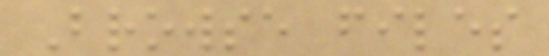Browse files
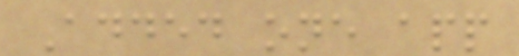Added one app
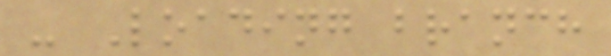- Loading branch
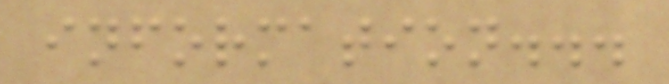information...
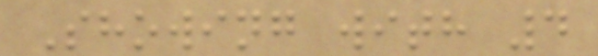Showing with 4
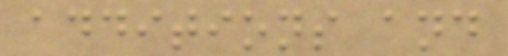additions and
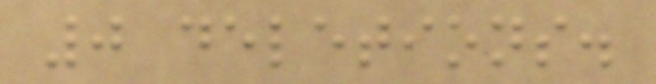0 deletions.
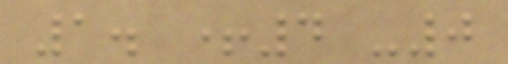1. +4 -0
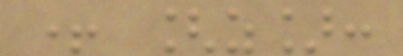+ [z]:
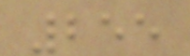255
